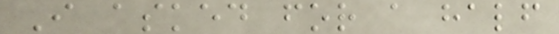I asked for a half
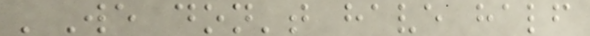'We don't have half
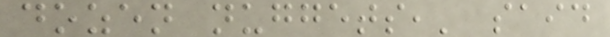dozen nuggets,' said
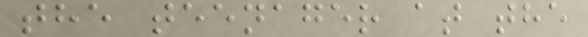the teenager at the
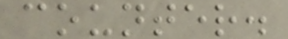counter.
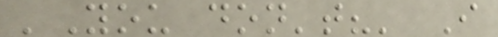'You don't?' I
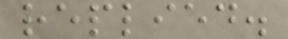replied.
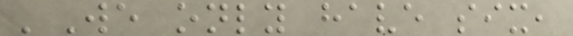'We only have six,
